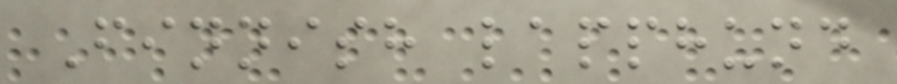Finnish lapphund
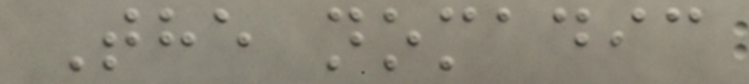The nomadic
